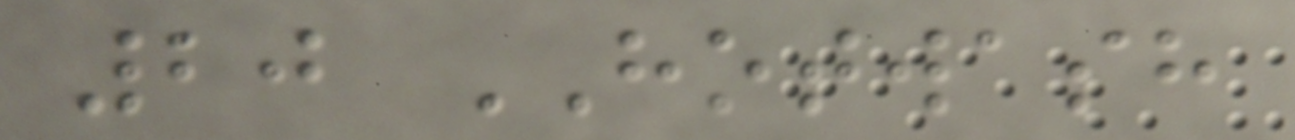20 HOTWASH
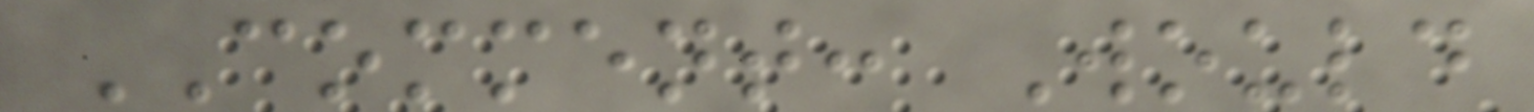COMMENT: Would
